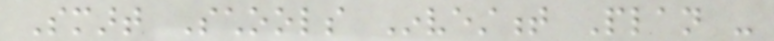Smart Schools Investment Plan -
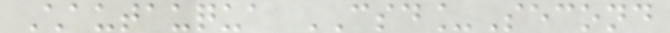Chautauqua CSD_Second
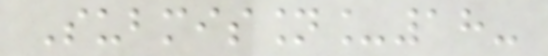Submission_18-
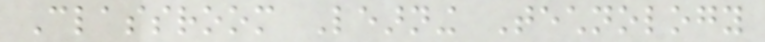Classroom Learning Technology
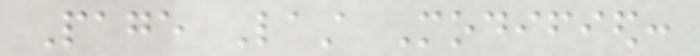Page Last Modified:
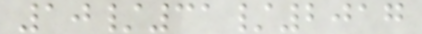10/31/2017
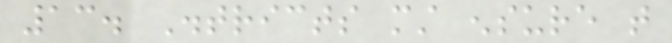13. Districts must ensure that
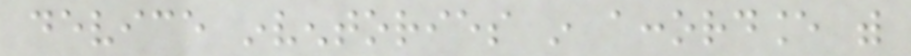device inventories in accordance with
